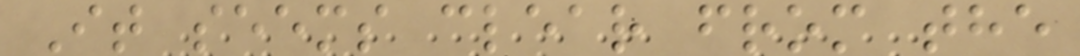It seems clear from the
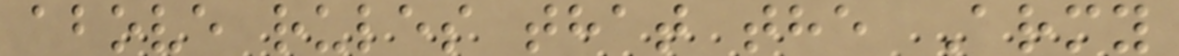above rules that the Army
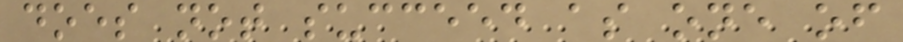does not succeed as one of
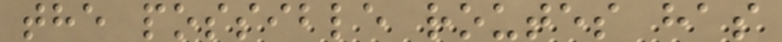the possible routes has
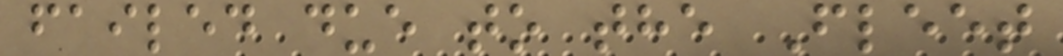failed due to the Fleet
